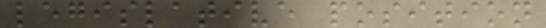legislative position
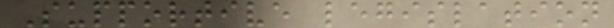Supportive legislation
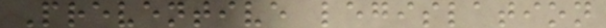Preventive legislation
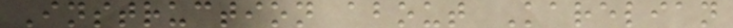Instruction about Karelian
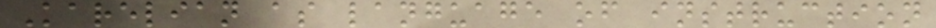Karelian as language of instruction
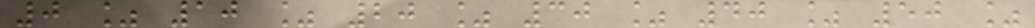0 % 10 % 20 % 30 % 40 % 50 %
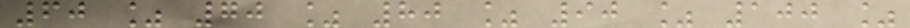60 % 70 % 80 % 90 % 100 %
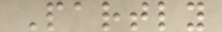Partly
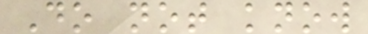Do not know
